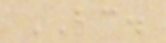BC.
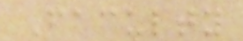Faculty
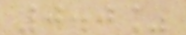0.0%
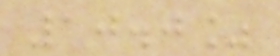10.0%
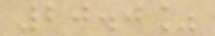20.0%
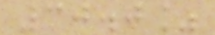30.0%
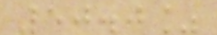50.0%
